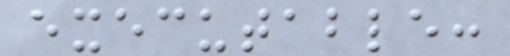executable:
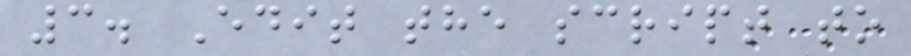3. Edit the script to
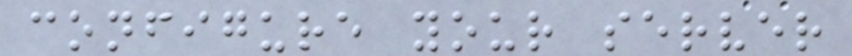configure your server
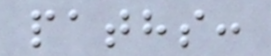paths:
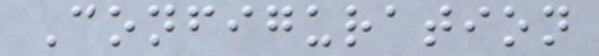Configuration
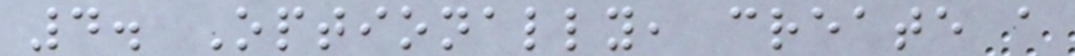4. Optionally, create a
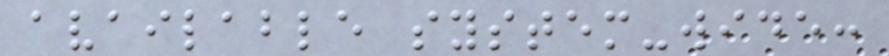available system-wide:
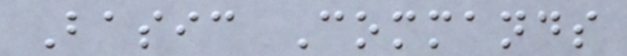Basic Commands
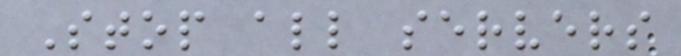Stop all servers
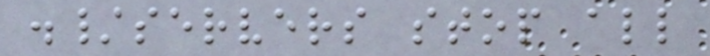./servers stop all
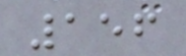156
